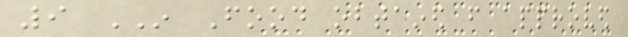9 IN Food obtained from approved
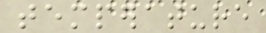temperature
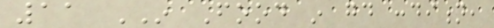11 IN Food in good condition,
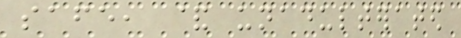safe, & unadulterated
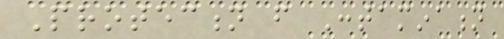Protection from Contamination
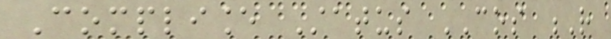Compliance Status COS R
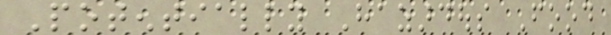Potentially Hazardous Food
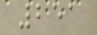251
